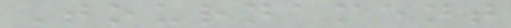Tournament
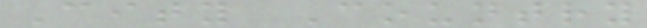City Country
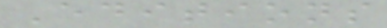Editions
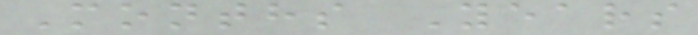Months Years
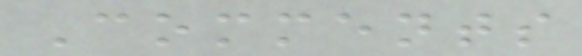Comments
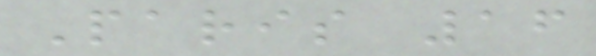Paris 16
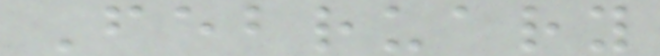February
